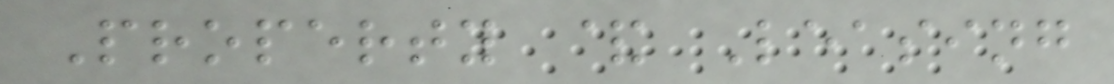Property & Leasing
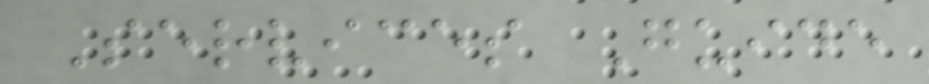Services Guide
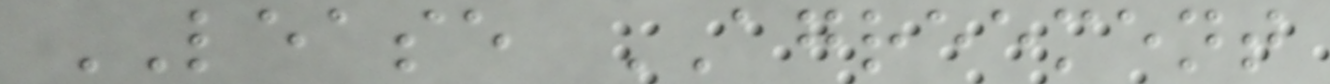LEASE AGREEMENT
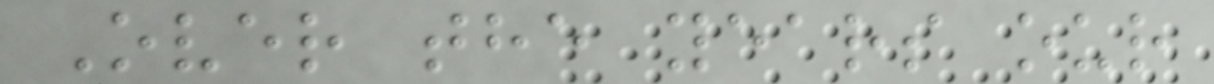Over the years our
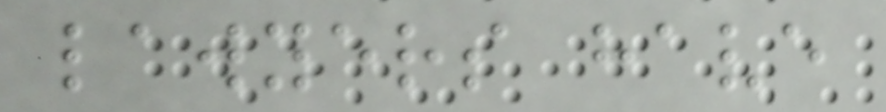lawyers have
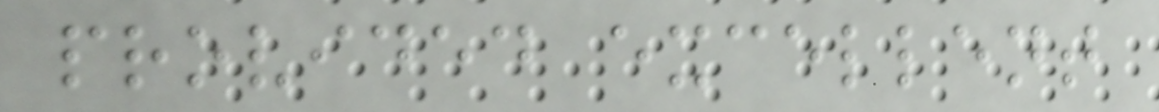provided excellent
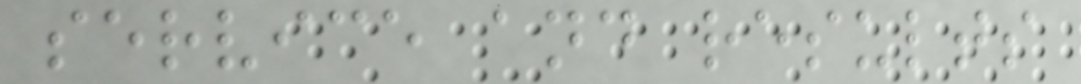service and results
